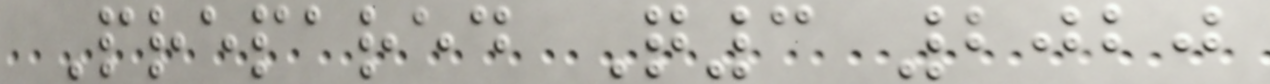Prepared Q3 2020
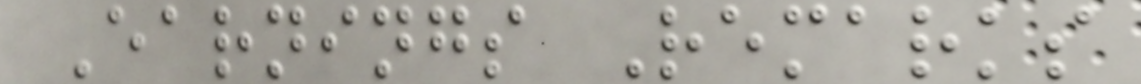Earnings Remarks
